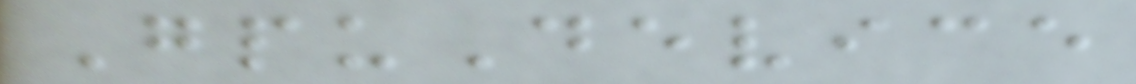GpuDevice
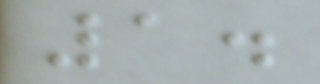1.
